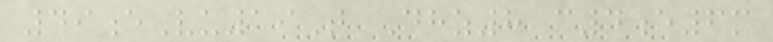49eVu19T Dhz8 c4e6m
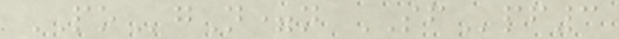POgN=n SFpf3
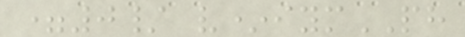=0/ v*iymPH
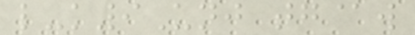l-k9Unj tg@w
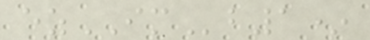ezIMb1*
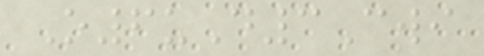O6uD3Cwi
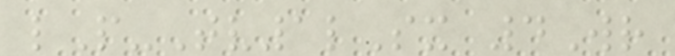lP-Tv1lSx 4Wr
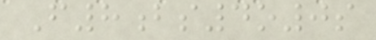F8bs4o0s
